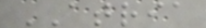ATRIA
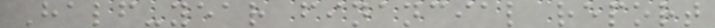Half-year financial report
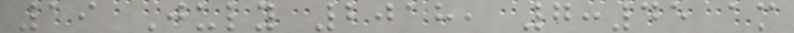19 July 2018, 7:45 am
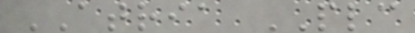ATRIA PLC
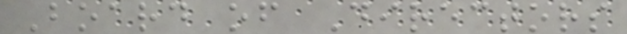Board of Directors
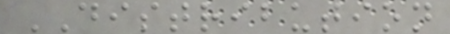DISTRIBUTION
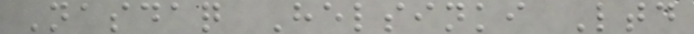Nasdaq Helsinki Ltd
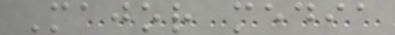Major media
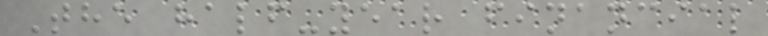The half-year financial
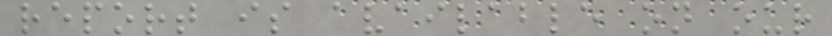report is available on our
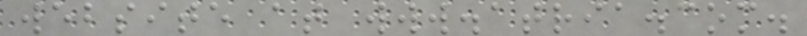website at www.atria.com.
